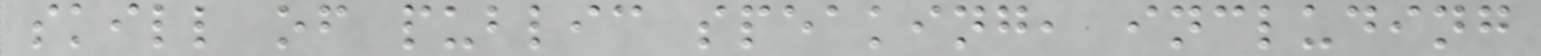skill of public speaking, including
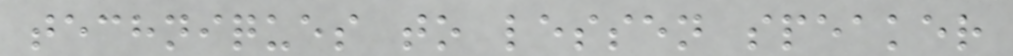techniques to lessen speaker
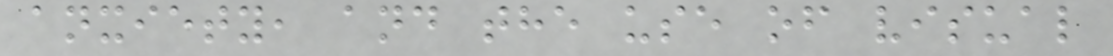anxiety, and the use of visual
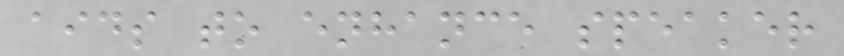aids to enhance speaker
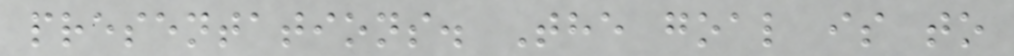presentations. The goal is to
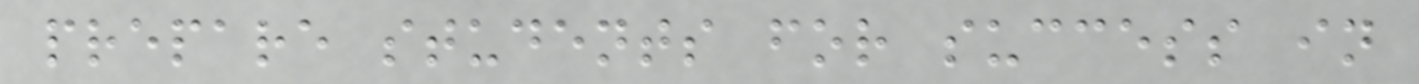prepare students for success in
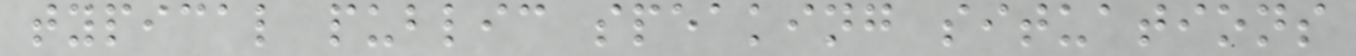typical public speaking situations
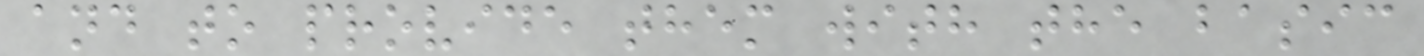and to provide them with the basic
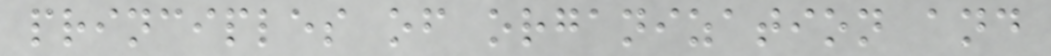principles of organization and
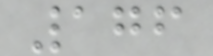176
